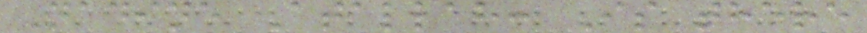Nadine Atallah: Is there
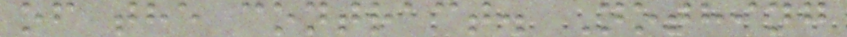of the contract. Nothing
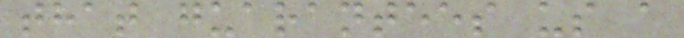that guarantees us a
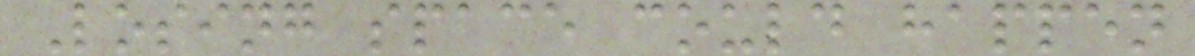Losing space could happen
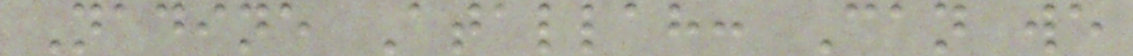Nadine Atallah: Can we
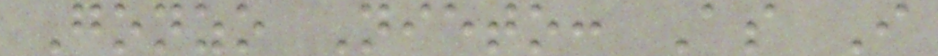Gonzo Nieto: As I
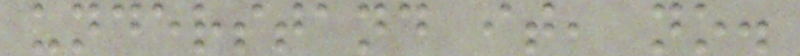understand it, no.
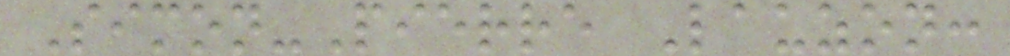Simon-Pierre Lauzon:
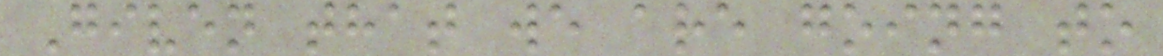Given that we are going to
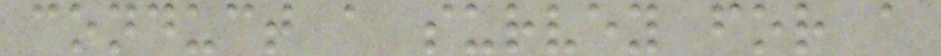conduct a survey for a
